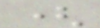(
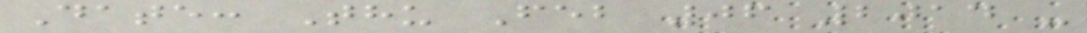Date: Thu Feb 06 2014 -
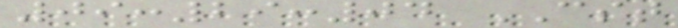09:29:04 CST
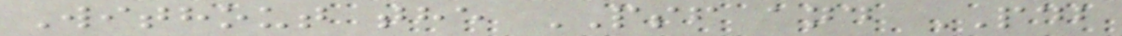Without the PSF and PDB
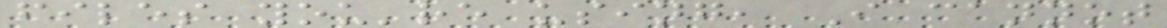files you're using, I cannot
